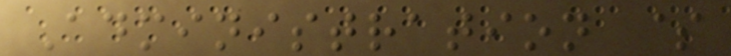Administration $
